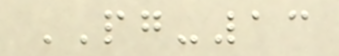PG-13
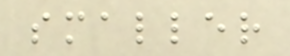smaller
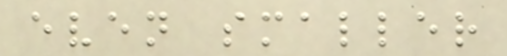even smaller
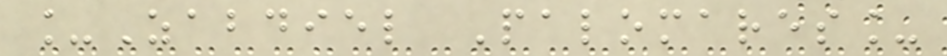_Zabdiel Palomares_
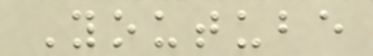Youtube
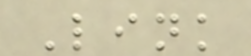Link
